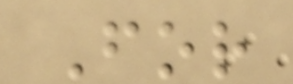For
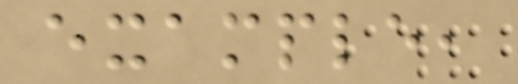example,
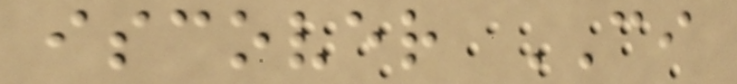iscover CI
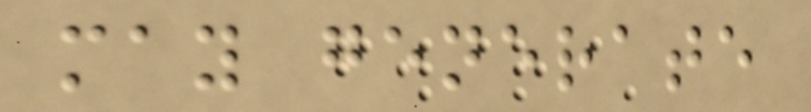may generate
